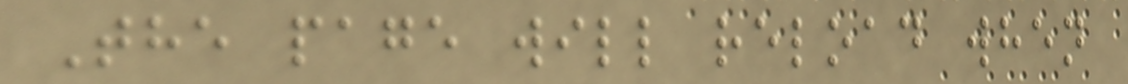The page will reload when
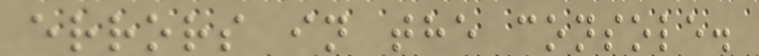errors in the console.
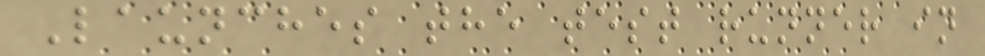Launches the test runner in
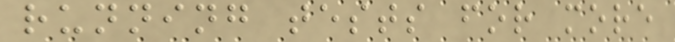running tests for more
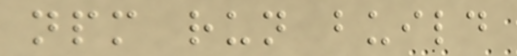npm run build
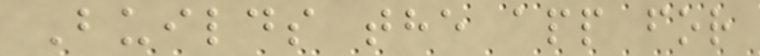Builds the app for
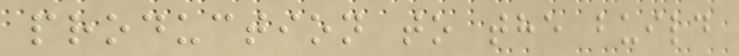production to the build
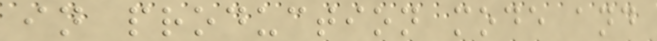in production mode and
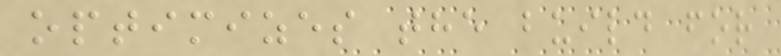optimizes the build for
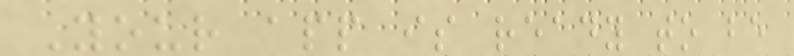Your app is ready to be
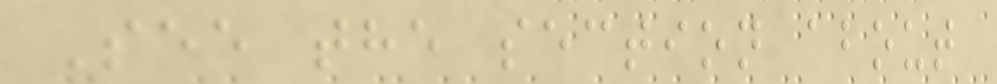See the section about
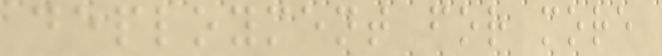deployment for more
